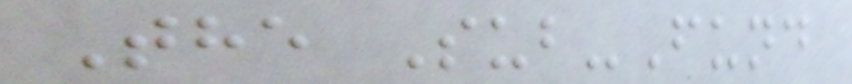The Sub-Fund
